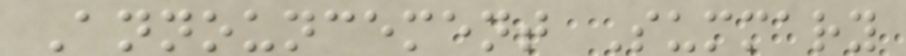Announcement Summary
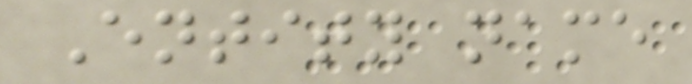Entity name
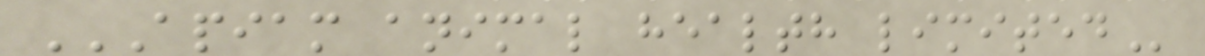APIAM ANIMAL HEALTH LIMITED
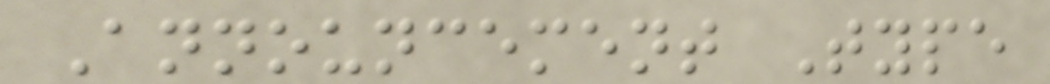Announcement Type
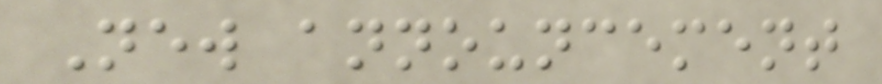New announcement
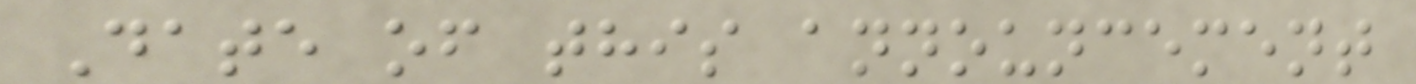Date of this announcement
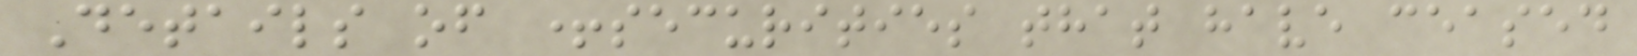Details of +securities that have ceased
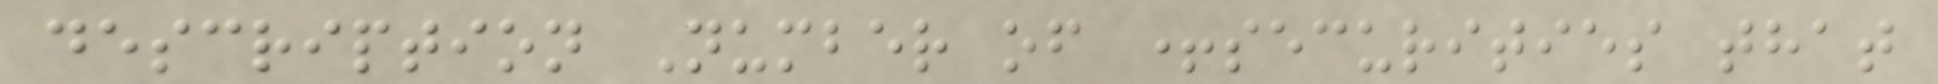description Number of +securities that
